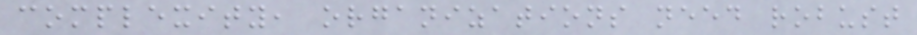complexity, organizations need robust
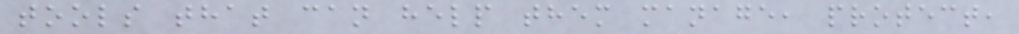tools that can help them manage, protect,
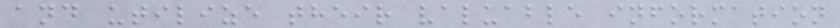and utilize their valuable information
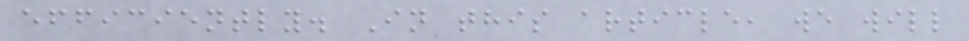efficiently. In this article, we will
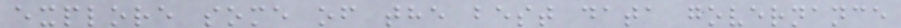explore some of the best data governance
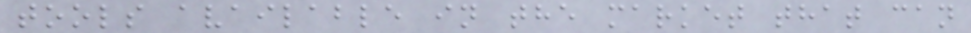tools available in the market that can
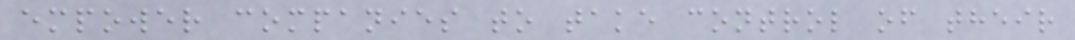empower companies to take control of their
